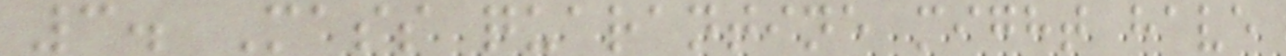3. Mass quarantine might have
